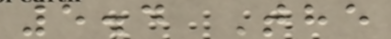5.4 The
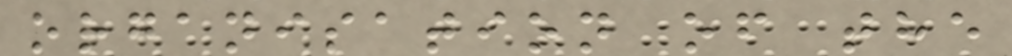organisation of the
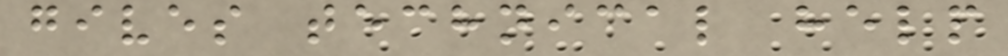gives technical help
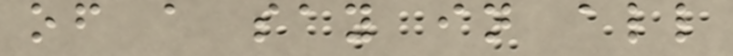of a say in all
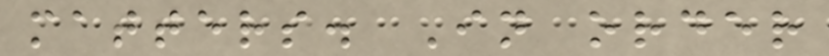matters. In order
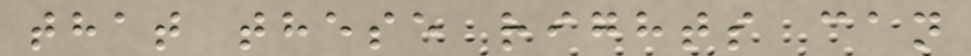that these rights can
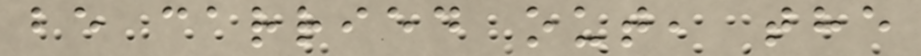be carried out, the
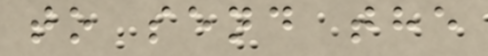to send the
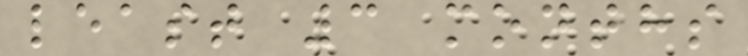least 3 months
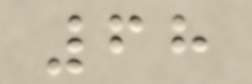68
